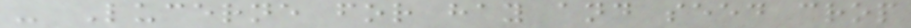- Lucerne for hay and seed crop
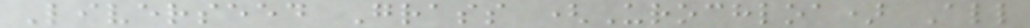Liverseed Grass (Urochloa) All
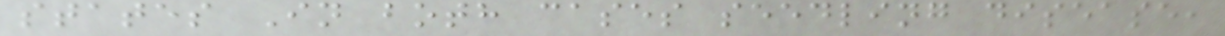states In both cases seedling disease,
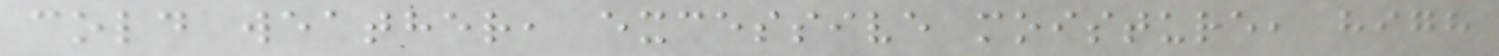cold weather, excessive moisture, high
